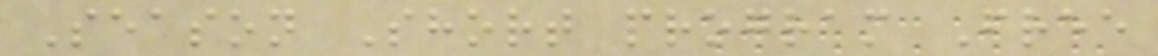Season Short program Free
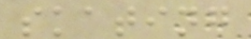skating
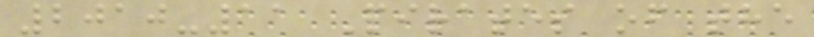2010-11 Pirates of the
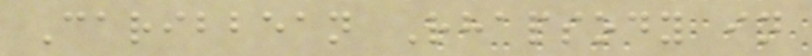Caribbean Rhapsody in
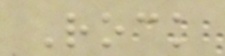Rock
